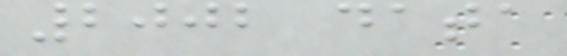2002 data
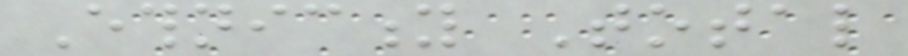Ethnicity Total
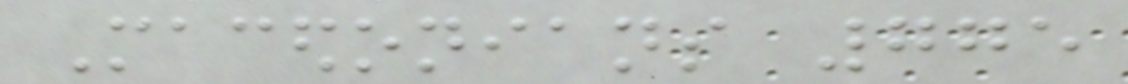Macedonians 775
